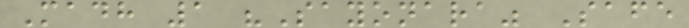Madh 1 "Sayonara" Safe
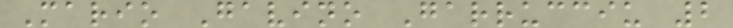Mario Gavino Garrucciu 2
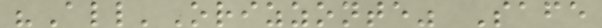"All'Orizzonte" Safe
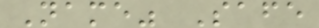Name" Safe
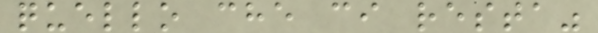quello che ci resta"
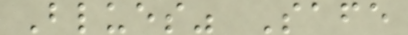Blues" Safe
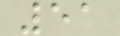51
